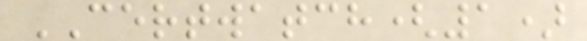CERTWATCH(1)
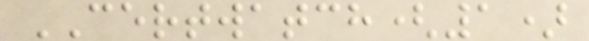CERTWATCH(1)
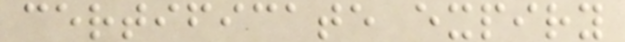certificate expiry
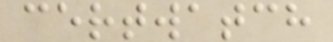certwatch
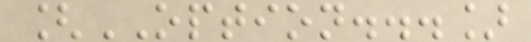[OPTION...]
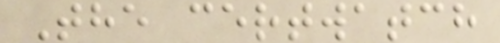The certwatch
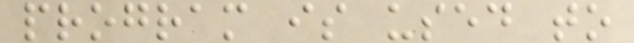program is used to
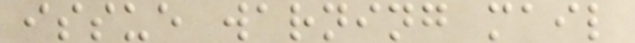issue warning mail
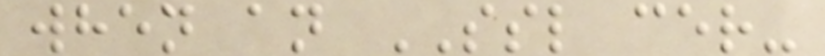when an SSL cer-
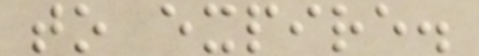to expire.
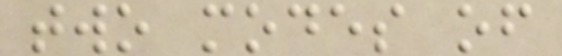two modes of
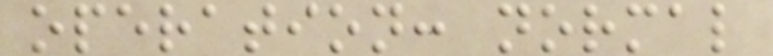operation: normal
